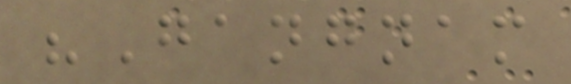"Gangnam
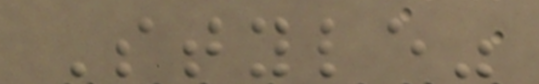Style"
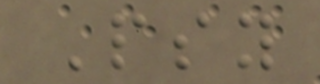Psy
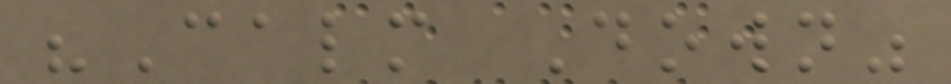"Calm Down"
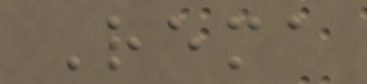Rema
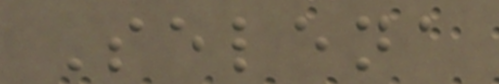Selena
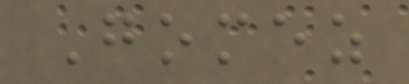Gomez
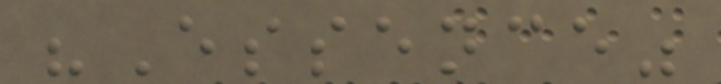"Essence"
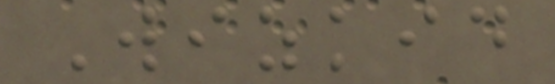Wizkid
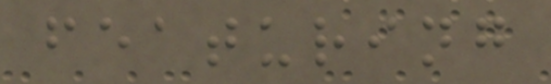featuring
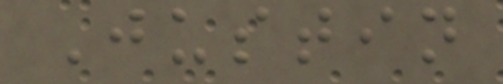Justin
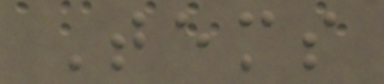Tems
